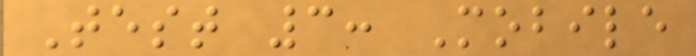Test 3: Mobile
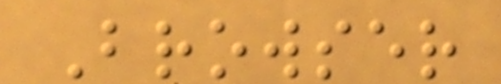Browser
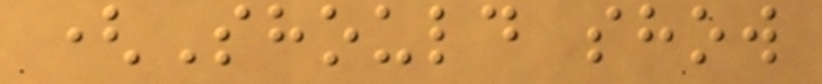(Should show
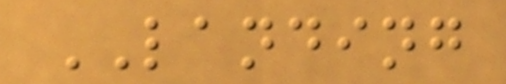LANDING
